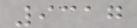9317
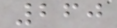260
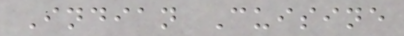Indian Cuisine
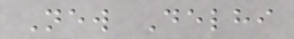New Delhi
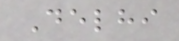Delhi
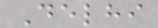Delhi
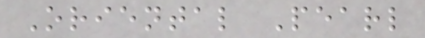Oriental Pearl
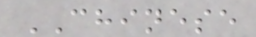CHINESE
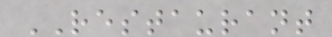RESTAURANT
